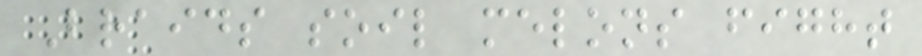Braids soil melons fight
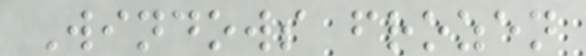Windows frozen
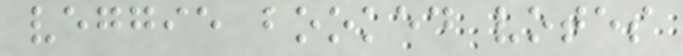veggie booked votes
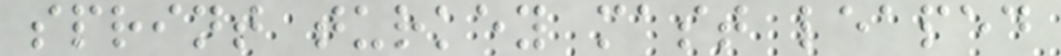sprint turkey mast leaped
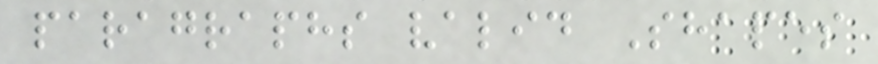paragraphs valid Shapes
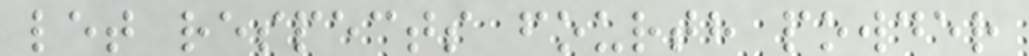let respects fourth powder
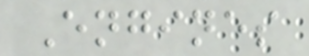Engines
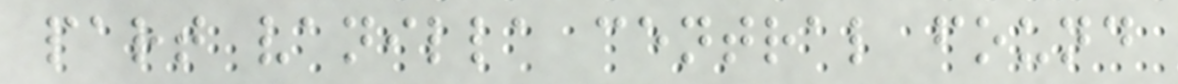part vanilla central found
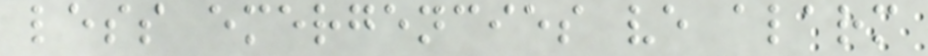less emergencies ve alarm
